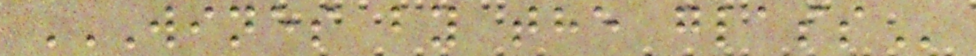WINES BY THE GLASS
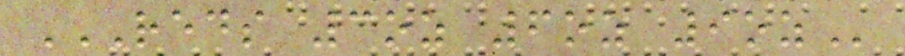REDS 3OZ 6OZ 9OZ
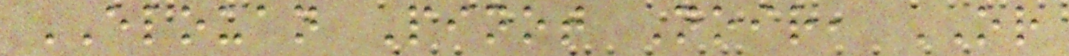ELOUAN Pinot Noir, OR
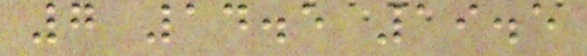7 14.5 19.5
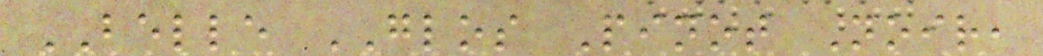BELLE GLOS Pinot Noir,
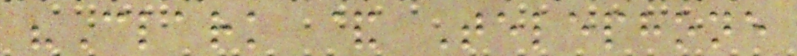"Clark & Telephone
